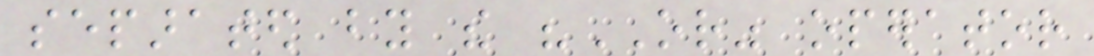separated by the "OR" operator
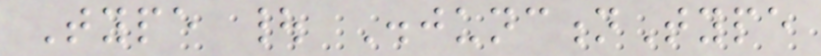Type | DisjunctionType
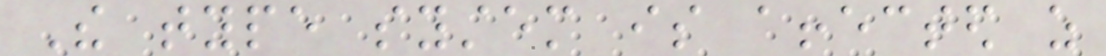The type system is affected as
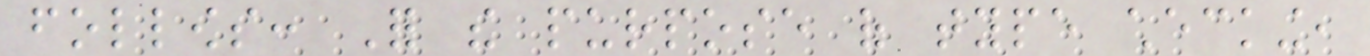follows: For the purpose of type checking,
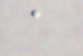a
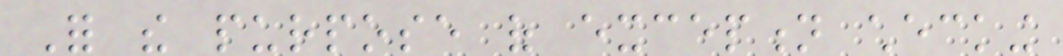For the purpose of exception checking
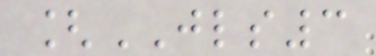[JLS3
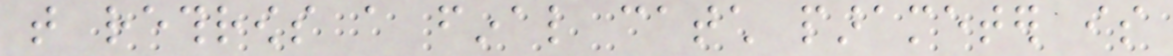that rethrows a final catch parameter is
